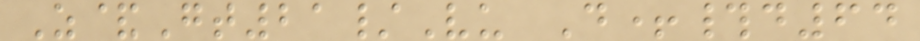Z&Gt21/Vu D+#d64
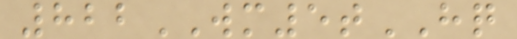822WM5tHQ
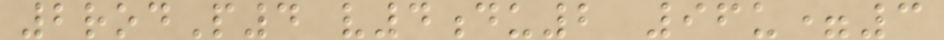2rodP4 v4du2 96u=3
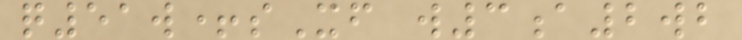q51w+sXf w3a2wb
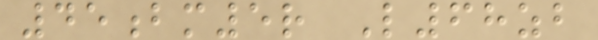45bm5r L68zb
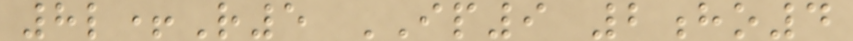8l+R5 IP9 2ho4
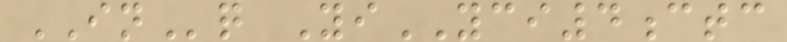INq YiYCI4ctc
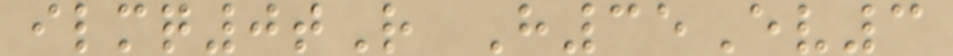ilmq0tR H35Ev3
